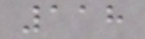118
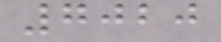7020
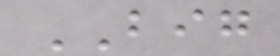BIG
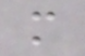m
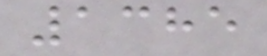1385
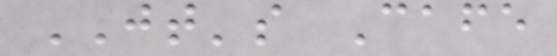JT's Cafe
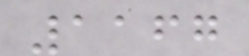1167
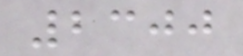2300
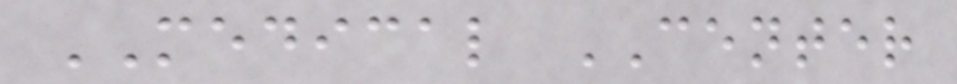MEDICAL CENTER
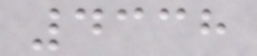4338
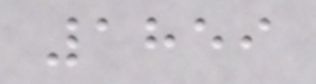1859
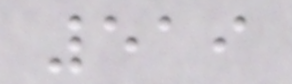519
